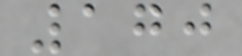170
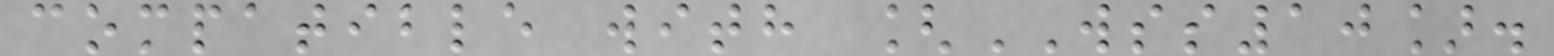compatible with [WSS10].
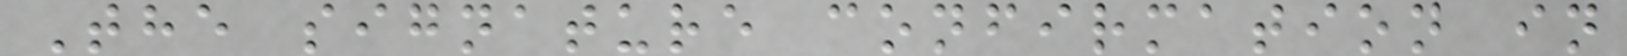The signature confirmation in
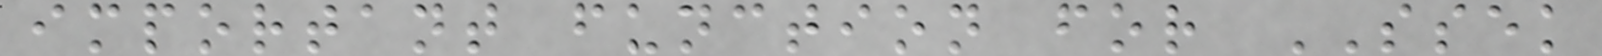important function for SSEK
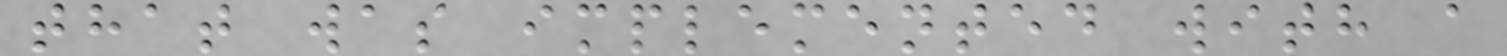that was implemented with a
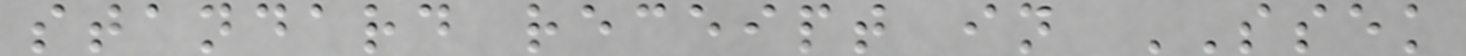standard receipt in SSEK
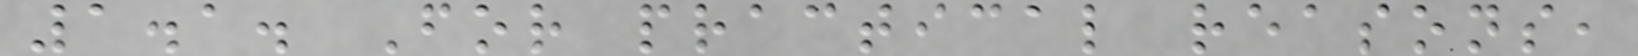1.1. For practical reasons,
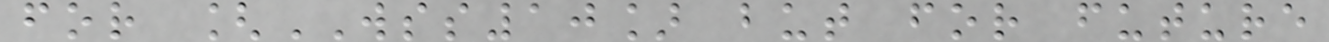for [WSS10] but for future
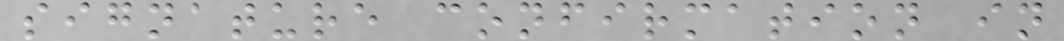signature confirmation in
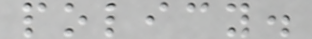policy.
